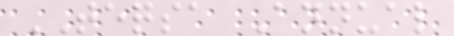TEQSA Annual
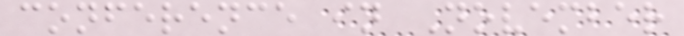conference in November
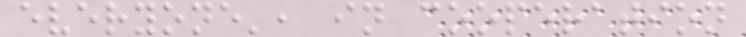everyone', in cooperation
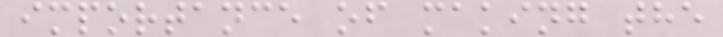importance of making the
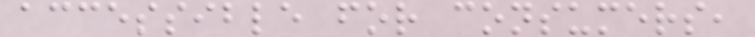accessible for consumers,
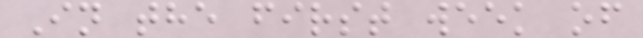In the first week of
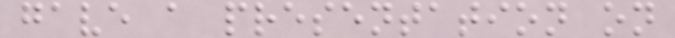gave a presentation on
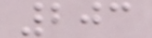203
